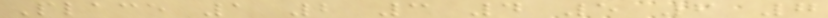Place 1 2 3 4 5 6 7
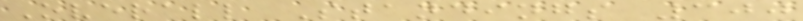Overall Standings 300
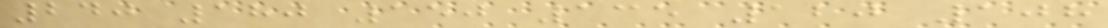240 180 150 135 120 108
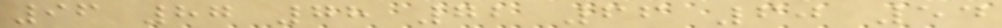96 87 78 72 66 60 54
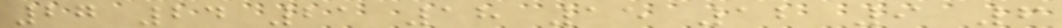27 24 21 18 15 12 9 6
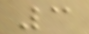3
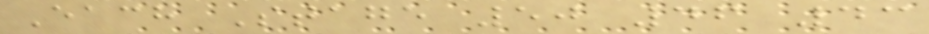Each Stage 50 46 43
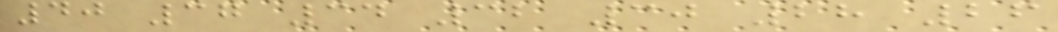40 37 34 32 30 28 26
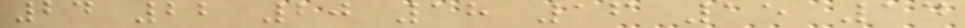24 22 20 18 16 15 14
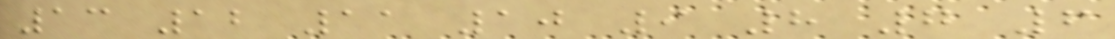13 12 11 10 9 8 7 6
